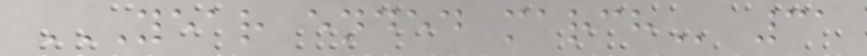YEAR ENDED MARCH 31
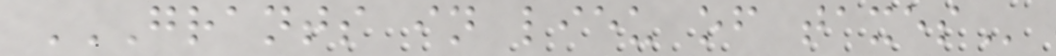GRANTS IN LIEU OF TAXES
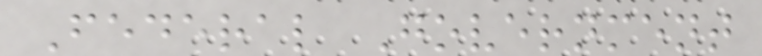Federal Government
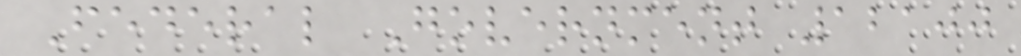Federal Government 12100
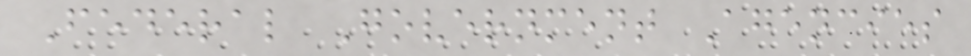Federal Government Agencies
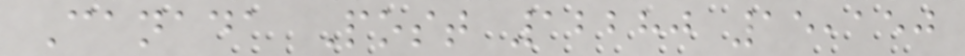Canada Post 12280 15,150
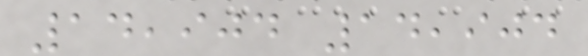14,904 14,904
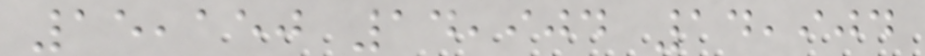15,150 14,904 14,904
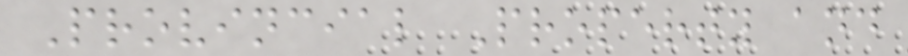Provincial Property and
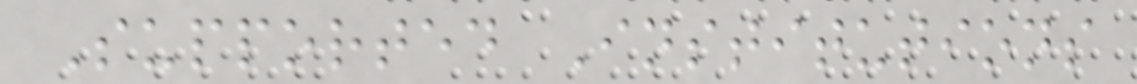Supported Institutions
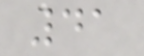41
